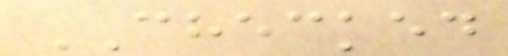CHECKED
